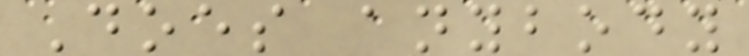Does anybody
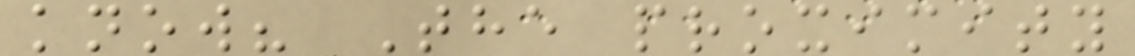know? The proximity
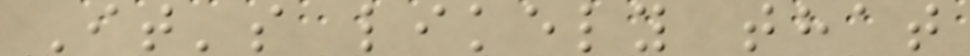It's likely that
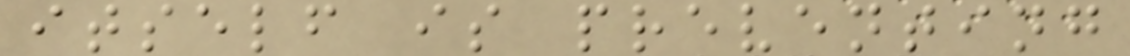itself is preventing
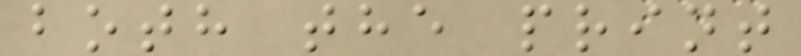both the print
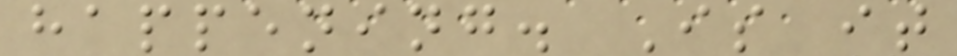happening. Is it
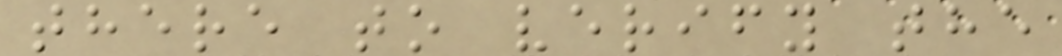there to verify the
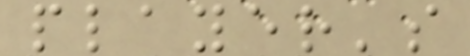player's
